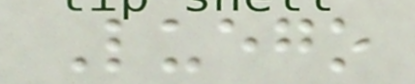Luego
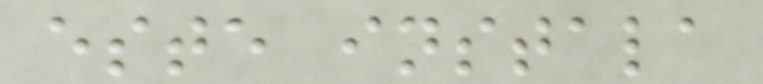este instala
